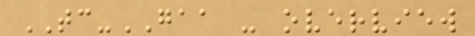TC-GAA - overview
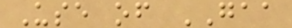Use of GAA
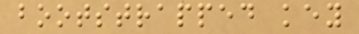bootstrapped key
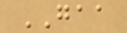GAA
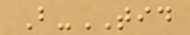B-TID
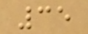35
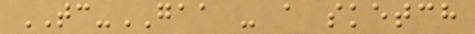TC-GAA - a sketch
